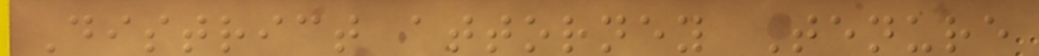District attorney Tenure
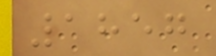1857
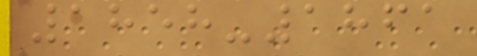1858-1861
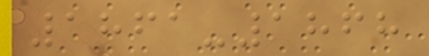1861-1868
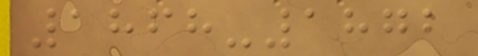1868-1872
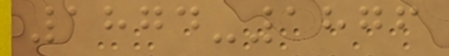1874-1876
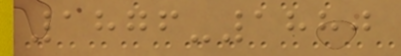1876-1880
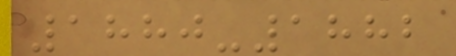1880-1882
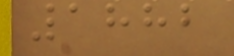1882
